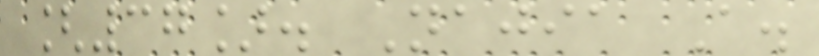[37]. Najia A.
